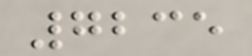7235
